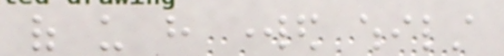of us have worked whilst
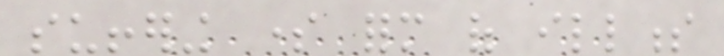suffering some form of illness
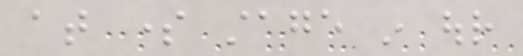at some stage in our
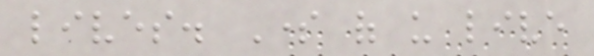lives. Some of us live
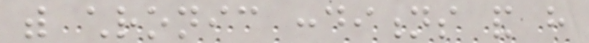with chronic conditions and have
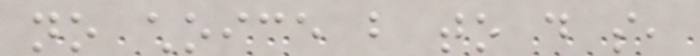no choice but to do so,
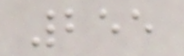255
